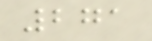271
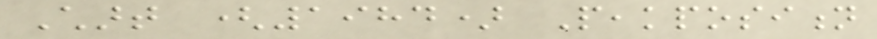Chart (1984) Peakposition
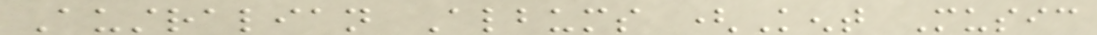Australian Albums (Kent Music
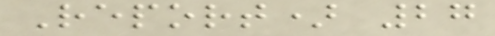Report) 27
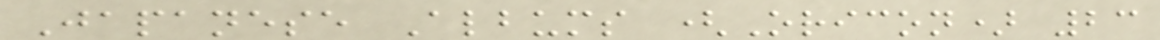Japanese Albums (Oricon) 23
